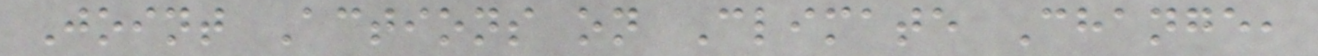Joint Actions on Climate Change,
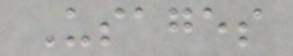Usages
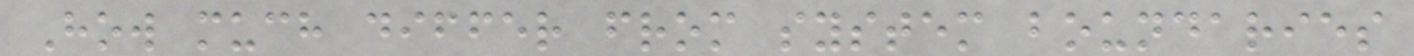How much differ from system boundaries
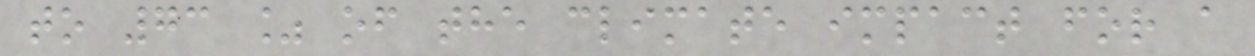to 73 % of the climate impact for a
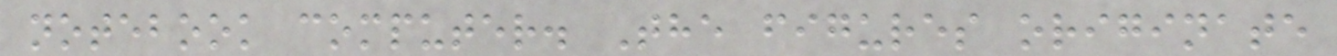notebook computer. The figures originate
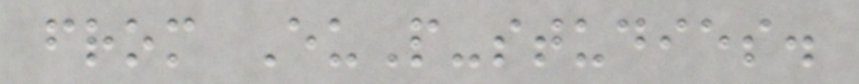from EuP-studies.
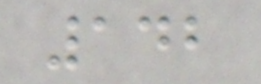142
